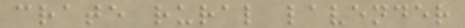crate rural lavender
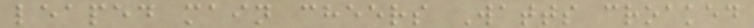leaped main cheers Watts croaked
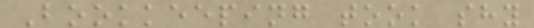Bookkeeping took shy
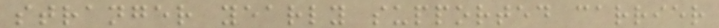stranger yearly supported carrier
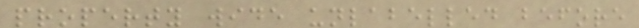property wide unlabelled before
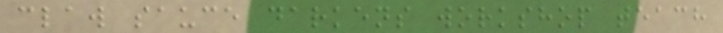claw sauce darkens workshop teach
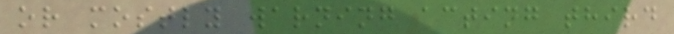or mostly warning acting third
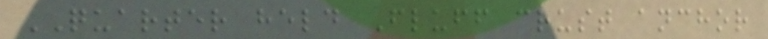QUARTER held Fluff crust anchor
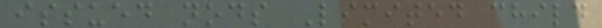issued nods Limited child
